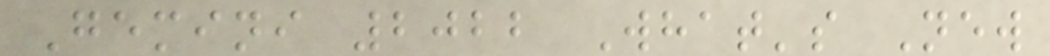Gemini 2022 What's New
